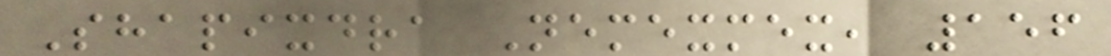Shapixdra Nemexmex, 156
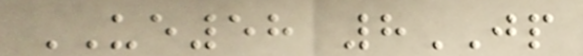UE58 8JP
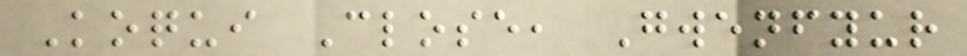Koqui Close, Gwenfyur
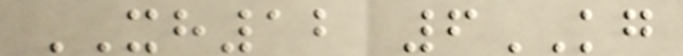XH12 6KG
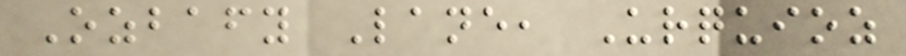Ozbafy Lane, Urquioz
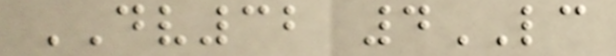DV32 4LC
